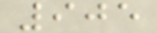905
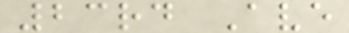23rd Ave
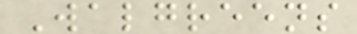Walgreens
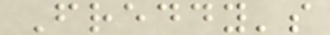Freddy's
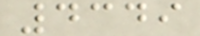4349
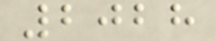2028
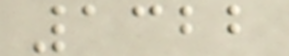1322
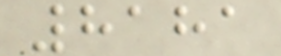8181
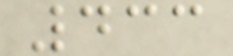433
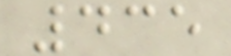435
